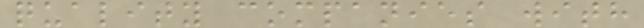quality companies with
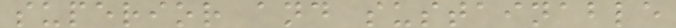superior and sustainable
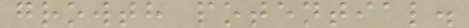growth potential.
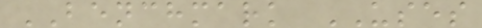BENCHMARK USES
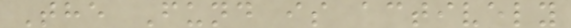The Fund is actively
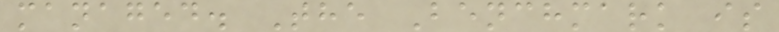managed. The Benchmark is
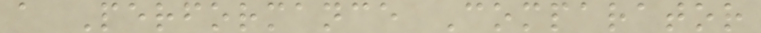a Performance Comparator
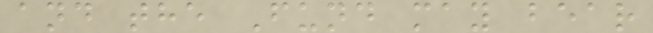and the Fund may bear
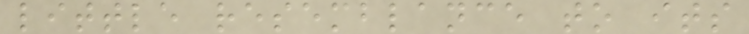little resemblance to its
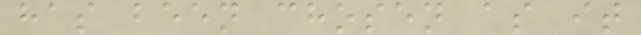has been chosen as it
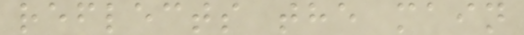reflects the main
